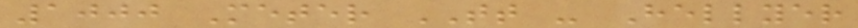1000 Meter TT - Hellyer
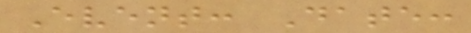Event: Date:
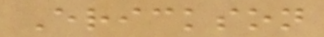Erickson
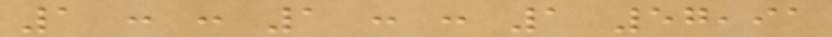1 : : 1 : : 1 57,91
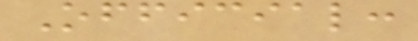Official:
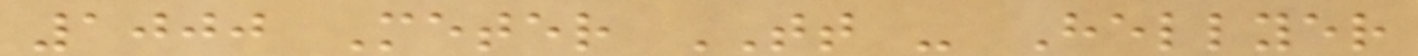1000 Meter TT - Hellyer
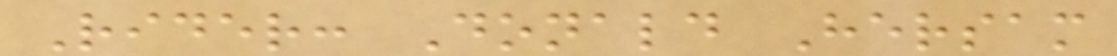Rider: Donald Hersam
